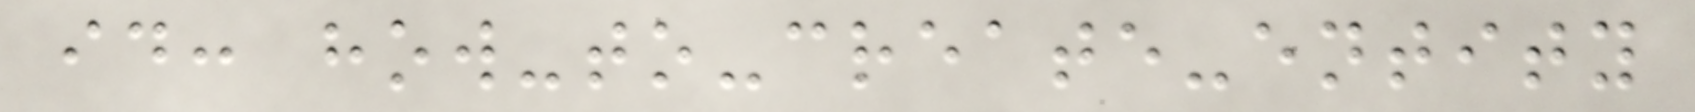id: how-to-create-entity
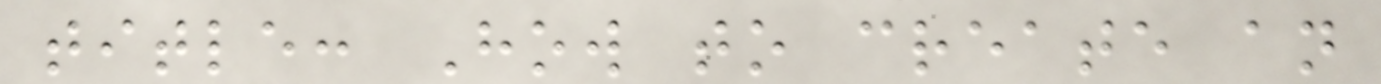title: How to create an
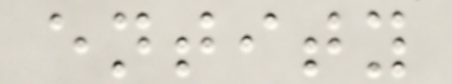entity
